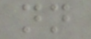nn
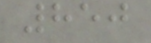850
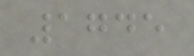1745
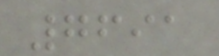7691
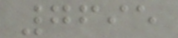7695
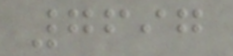7697
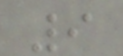9
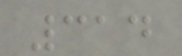314
